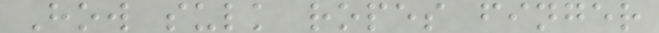How sulk ropes finger
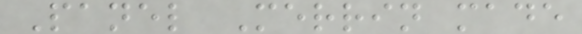Panel Merrin made
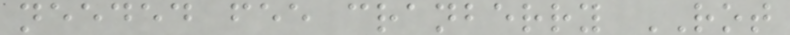needed fee cranberry ROT
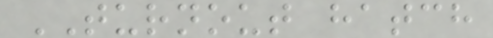TURNOUT hatch
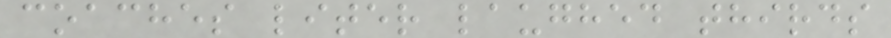coaches liter laughed thirds
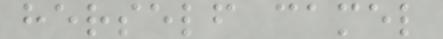herself camel
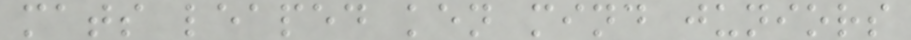mats leaped ken mind juniors
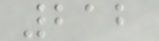212
